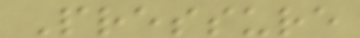Pressure
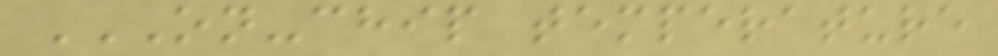ON-CHIP TEMPERATURE
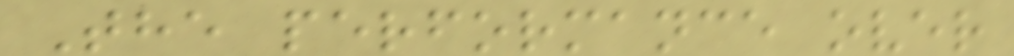The performance over
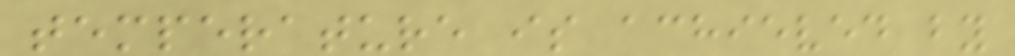temperature is achieved by
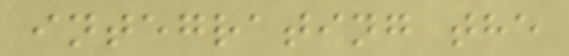integrating the
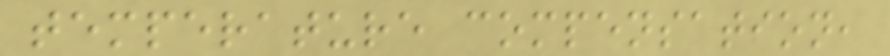temperature compensation,
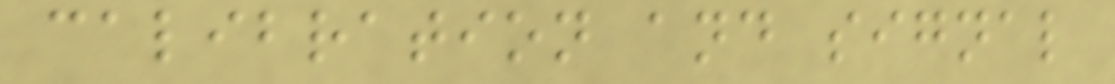calibration and signal
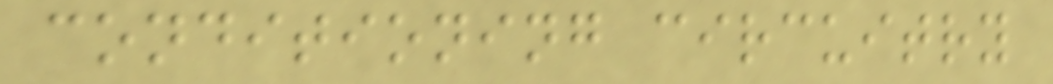conditioning circuitry
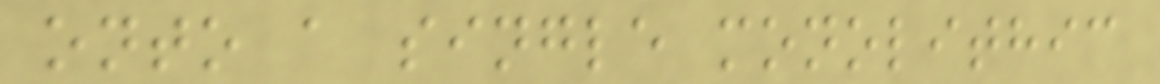onto a single monolithic
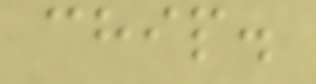chip.
